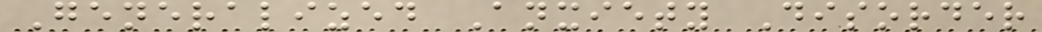Generalized Anxiety Disorder
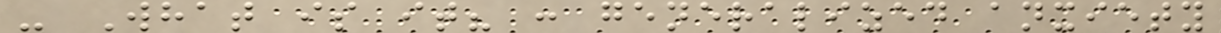- What is it? : generalized anxiety
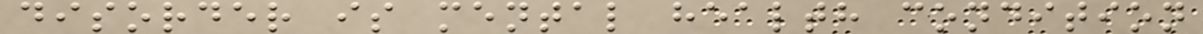disorder is mental health condition
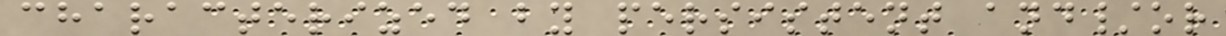characterized by persistent and/or
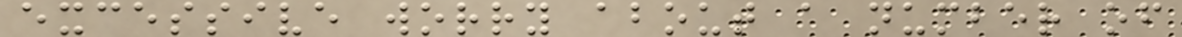excessive worry about a number of
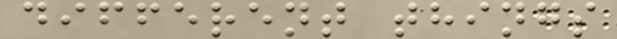different things
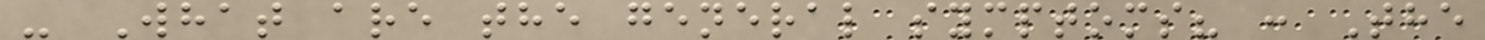- What are the general symptoms? : The
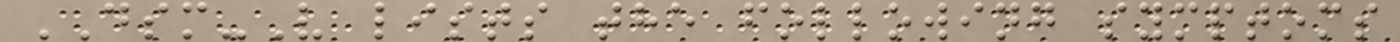DSM-V lists the following symptoms
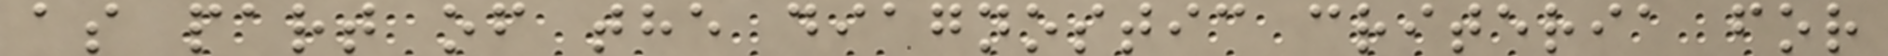as part of the diagnostic criteria for
